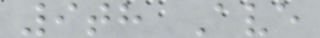9th Ave
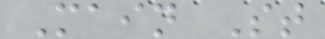Main St
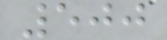500
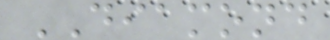DIAMOND
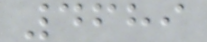4689
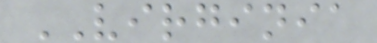VIRGINIA
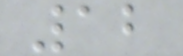12
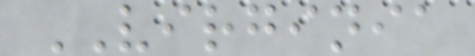VIRGINIA
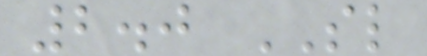2.0 SL
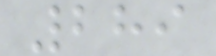289
